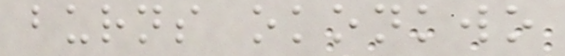burns okonkwo
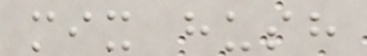mix hush
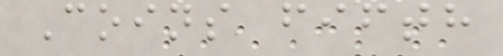Coins fifth
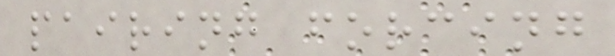pairing forcing
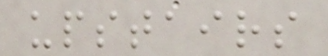upstairs
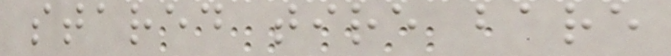stared tire bare
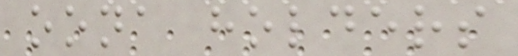oona holders
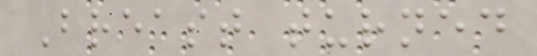Breast turned
